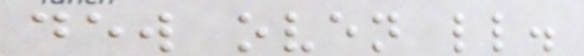dew oven ll.
